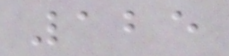125
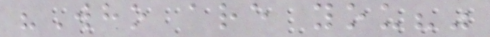"Who are you?"
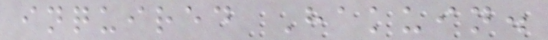inquired Hakuin.
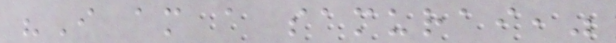"I am a samurai,"
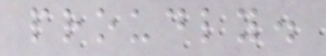proudly.
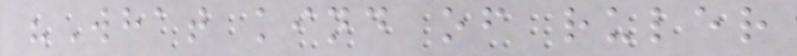"What kind of ruler
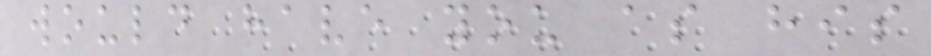would have you as his
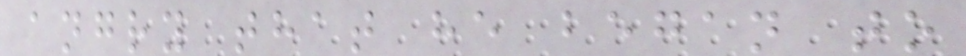angry that he began to
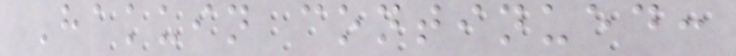Hakuin continued:
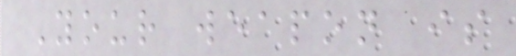Your weapon is
